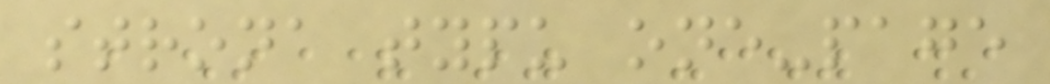strona typu one-page
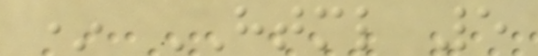* HTML 5
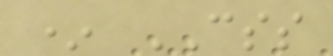* CSS
